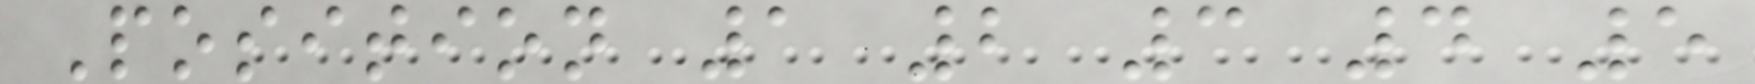Position 1 2 3 4 5
